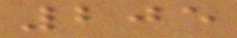205
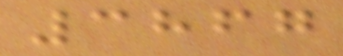3867
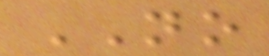NO
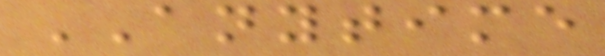ANYTIME
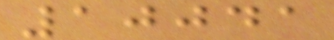10041
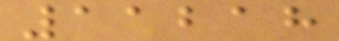11218
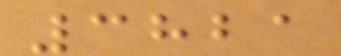3821
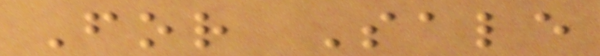For Sale
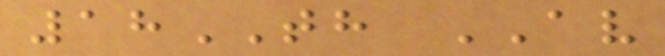18TH AV
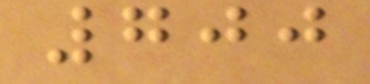700
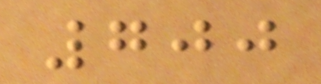700
